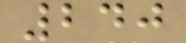240
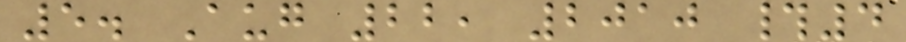5. Aug 22, 2010 #4
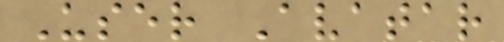User Avatar
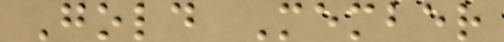Gold Member
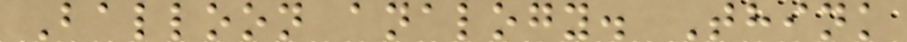Balloon analogy. Think
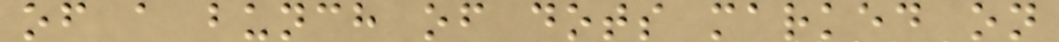of a bunch of dots marked on
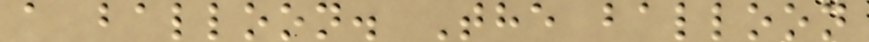a balloon. The balloon
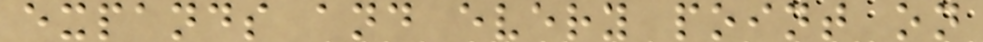expands and every point on
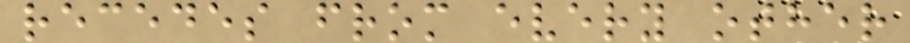recedes from every other
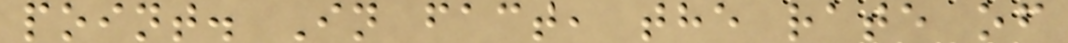point. In fact, the rate of
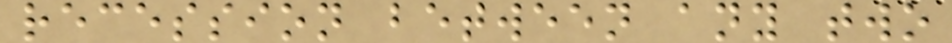recession between any two
